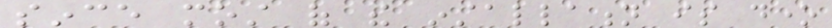since most of the installation is done
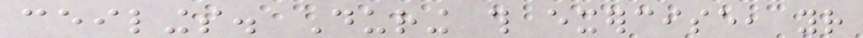ceilings. During this exercise, your
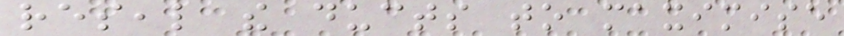reseal the ducts to maximise
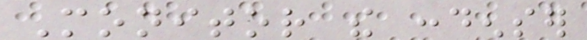Monitor the condenser
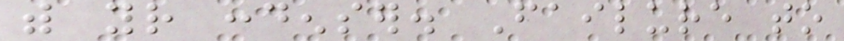with your condenser. Failure to
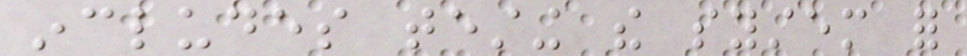includes testing the system for
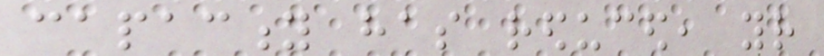capacity has reduced, your
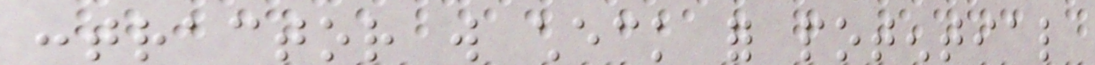contractor will check for potential
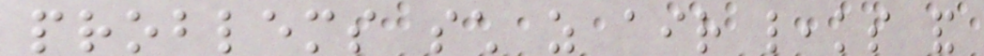problems such as air leaks and
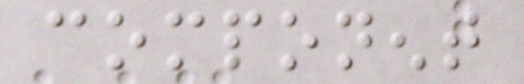component
